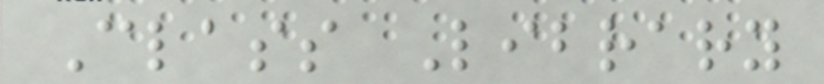Class Library
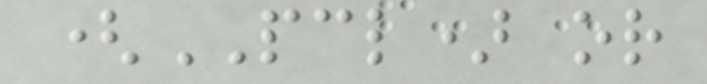(PCL) or
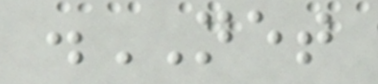.NET
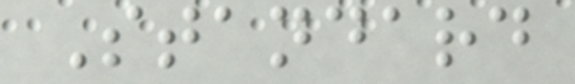Standard
